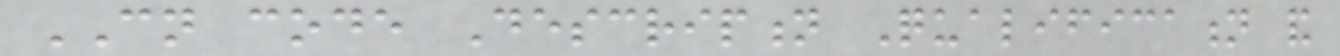CN code Description Qualification and
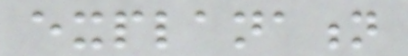explanation
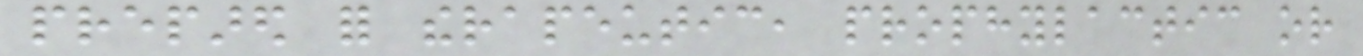prepared for therapeutic, prophylactic or
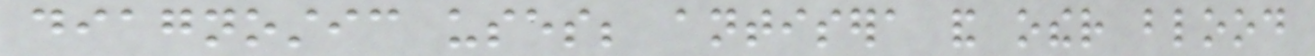diagnostic uses; antisera and other blood
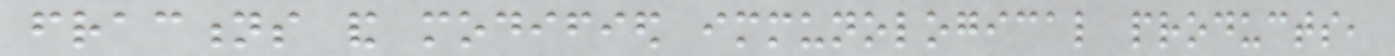fractions and modified immunological products,
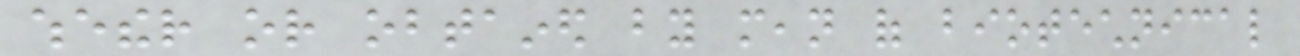whether or obtained by mean of biotechnical
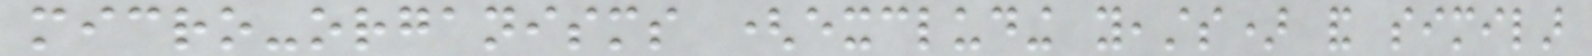micro-organisms (excluding yeasts) and similar
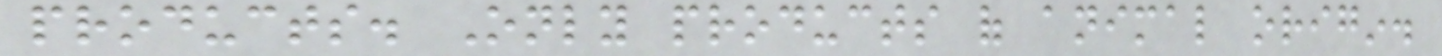products. Only products of animal origin.
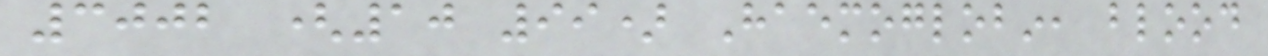3002 (10 99) Haemoglobin, blood
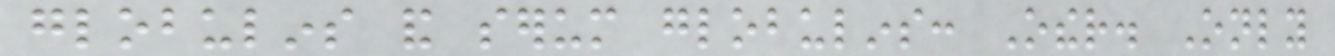globulins and serum globulins: Other. Only
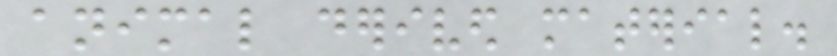animal derived material.
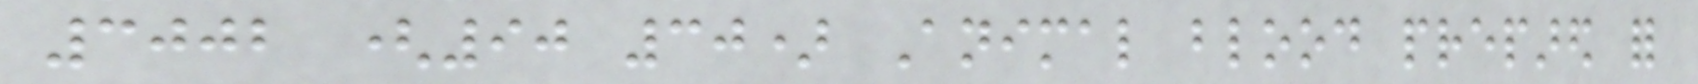3002 (90 30) Animal blood prepared for
